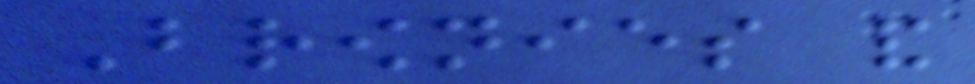Brownies and
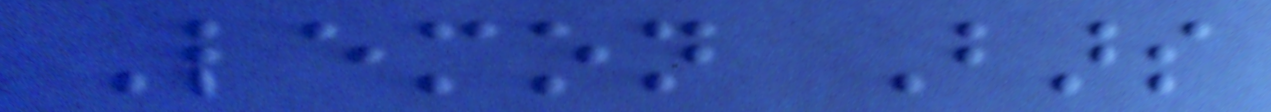Lemon Bars
